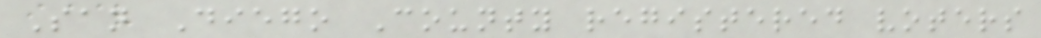San Diego County registered voters
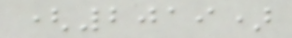(2019)
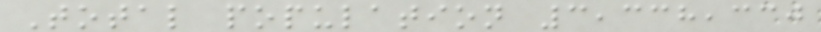Total population 3,338,330
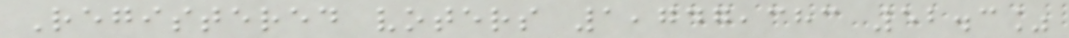Registered voters 1,747,383 52.3%
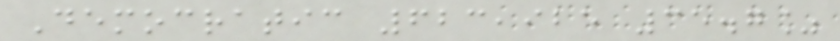Democratic 623,925 35.7%
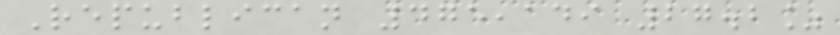Republican 475,149 27.2%
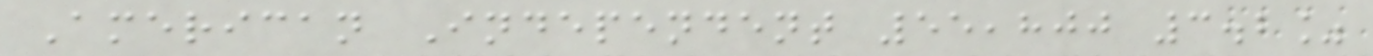American Independent 55,800 3.2%
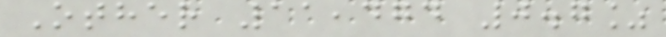Other 11,474 0.7%
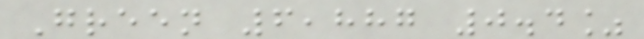Green 6,887 0.4%
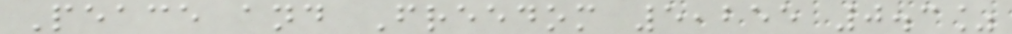Peace and Freedom 5,255 0.3%
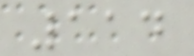114
